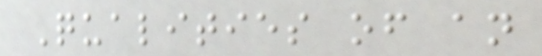Qualities of an
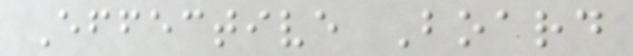Effective Board
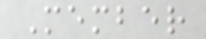Member
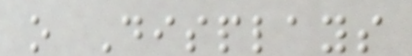o Displays
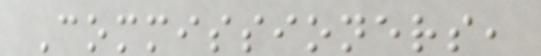Commissioners,
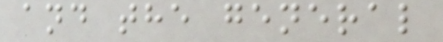and the general
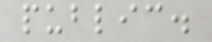public.
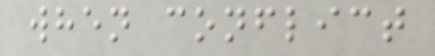when conflict
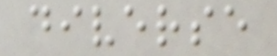diverse
